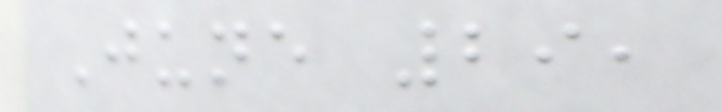June 29,
